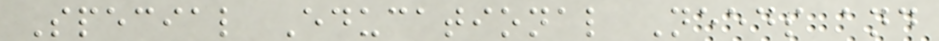Special Educational Needs and
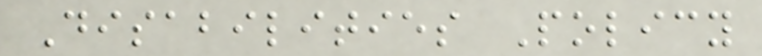Disabilities Policy
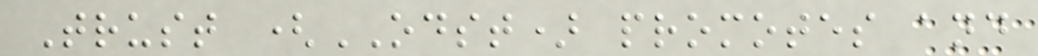Trust (ODST) promotes and
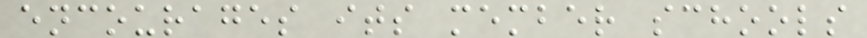encourages its member schools
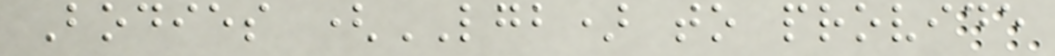Bodies (LGB) to provide
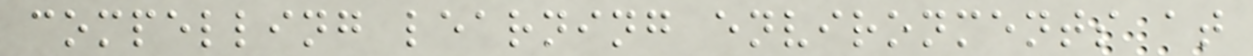compelling learning environments at
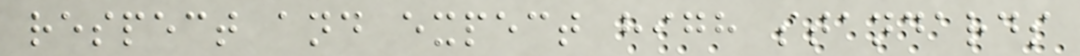respect and expect high standards
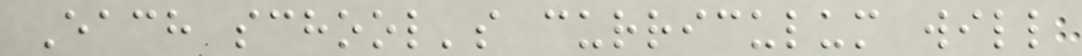Each school's curriculum will
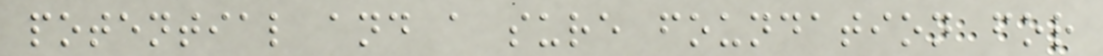potential and a sure foundation for
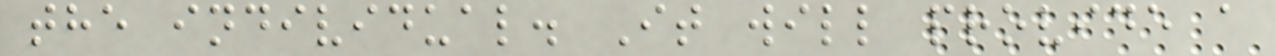the individual. It will provide a
